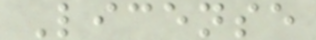License
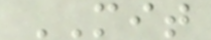MIT
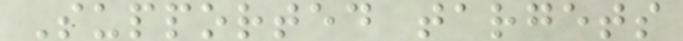Supported targets
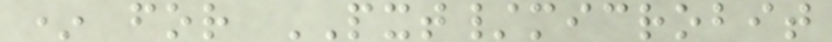* for PXT/microbit
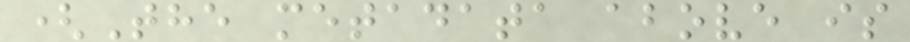(The metadata above is
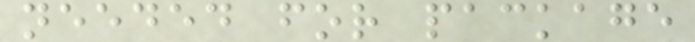needed for package
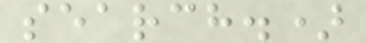search.)
